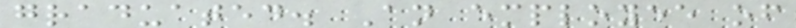graduated. An employee of
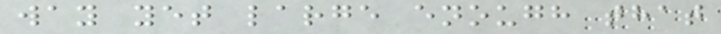way yet large enough that
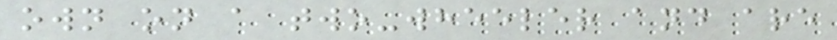own on a two-wheeler and are
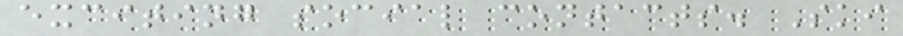exciting social contacts. Ski
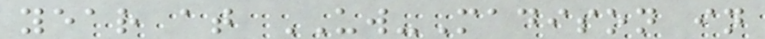year at UW-Madison in
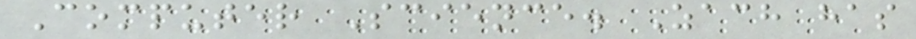Computer Science. Zach has
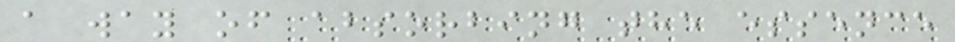a way of absorbing the essence
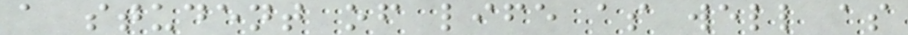a student of life as well as
